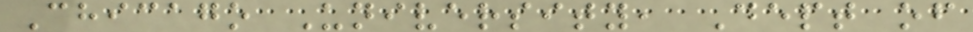Chicago University, Dept of
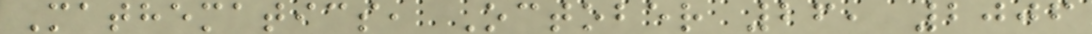Mathematics, October 26, 2006
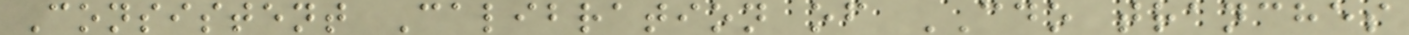Consistent Calibration of CDO tranches
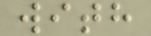with
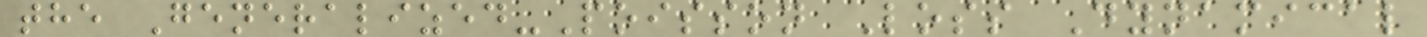the Generalized-Poisson Loss Dynamical
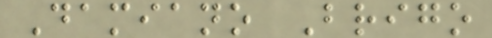Damiano Brigo
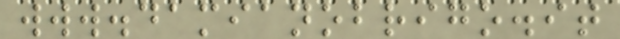www.damianobrigo.it
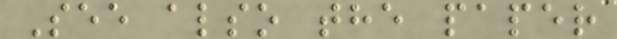See also the paper
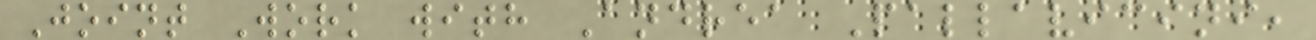Joint Work with Andrea Pallavicini,
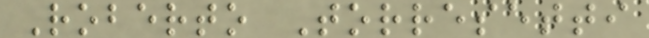Roberto Torresetti
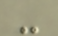-
